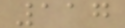117
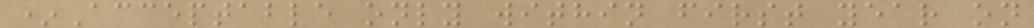*Acceptable only within first year on
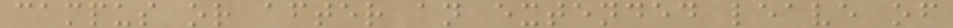campus or after an extended leave of
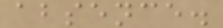absence.
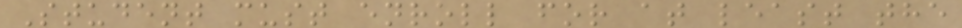Student must enroll for at least the
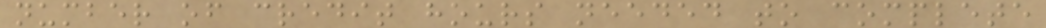number of credit hours needed to complete
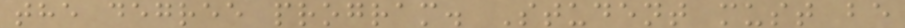the degree program. Student must be
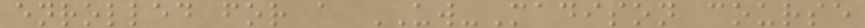enrolled for a UW-Madison course
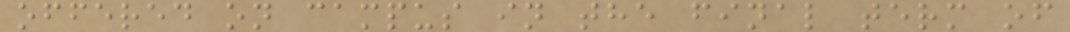offered on campus in the final term of
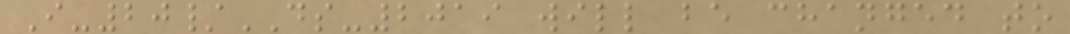I-20/DS-2019 will be changed to
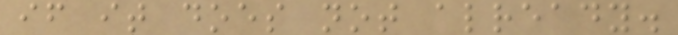if it does not already.
